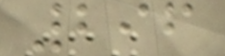296
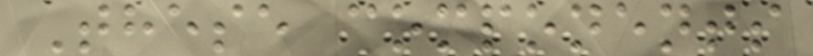These components
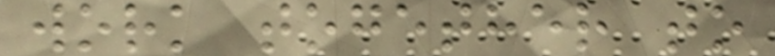work together to
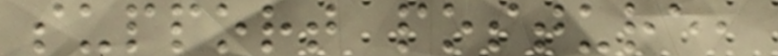support posture,
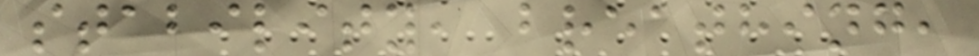stability, breathing,
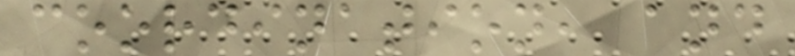coordination, and
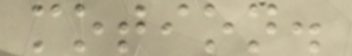motion.
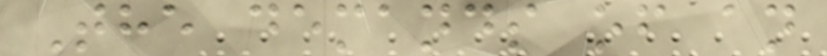The demands of an
